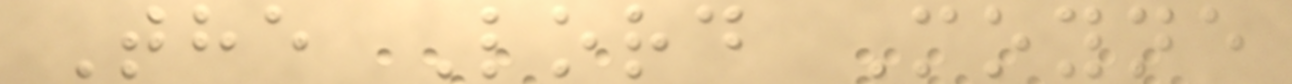The Lord Moyne
